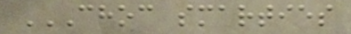CHOC SMARTIES
